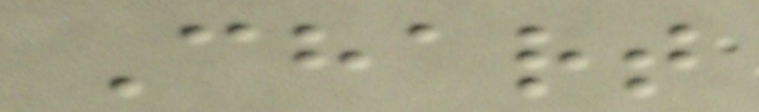Chart
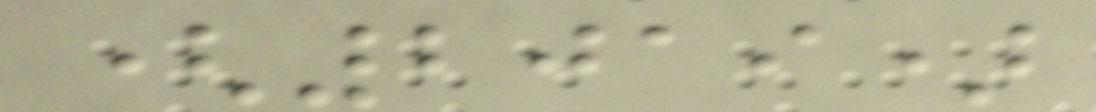(2019)
